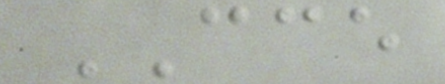CCE
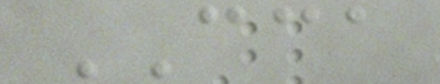CCA
